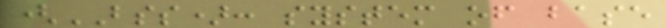(BSS): system of base
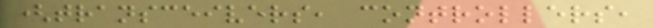(transceivers, controllers,
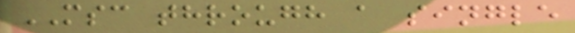MSC through a single
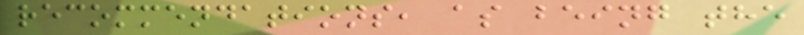recommendations, as being the
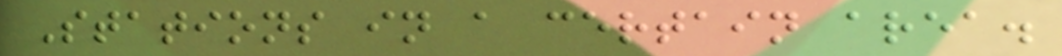Stations in a certain area.
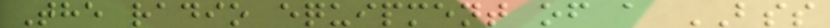The radio equipment of a BSS
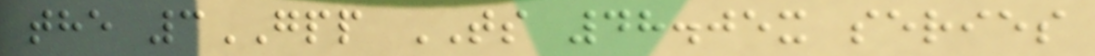the 3GPP TS 48.05x series
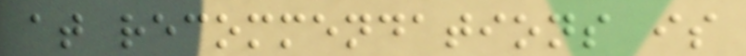at recommendations is
